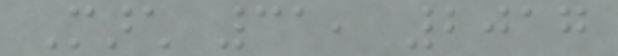March 31, 2017
